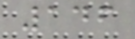146
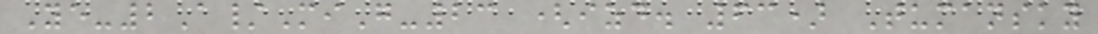Ye-2A/MiG-23 (izd. 63) Tumansky
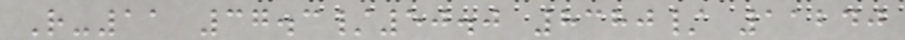R-11 37.3/50.0 8380/ 11240
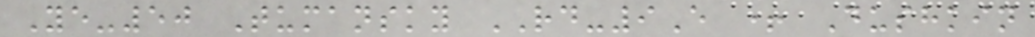Ye-50 Tumansky RD-9E + Dushkin
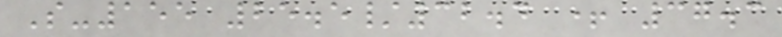S-155 25.5/32.4 + 37.3
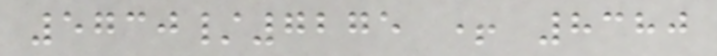5730/7275 + 8380
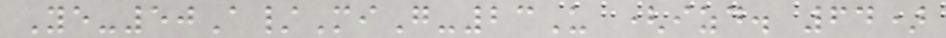Ye-50A/MiG-23U (izd. 64)
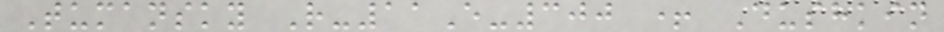Tumansky R-11E-300 + Dushkin
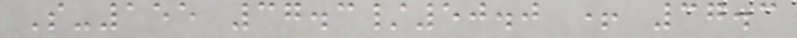S-155 37.3/50.0 + 37.3
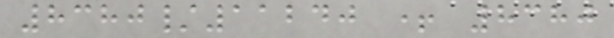8380/11240 + 8380
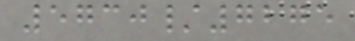5730/7275
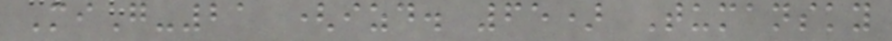MiG-21 (izd. 65) Tumansky
